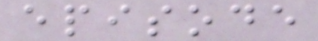episode
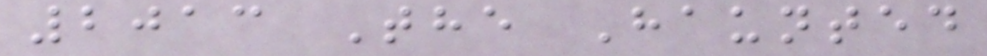2013 The Haunted
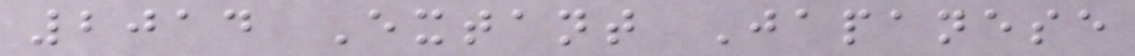2014 Extant Japanese
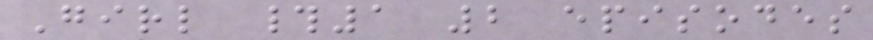Girl #1 2 episodes
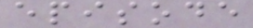episode
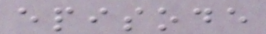episode
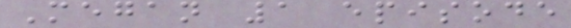Megan 1 episode
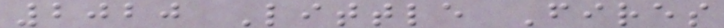2020 Little Fires
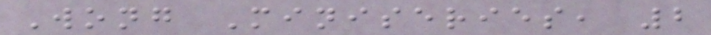Wong Miniseries, 2
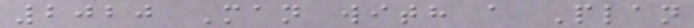2020 Man with a Plan
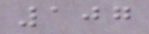107
